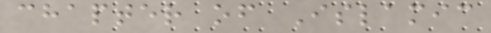chapter of Islamic
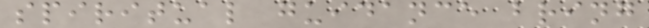spiritual guidance bring
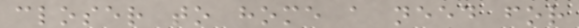closer to home a need for
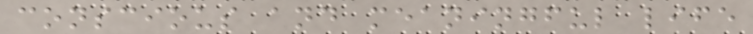conscious and meaningful life
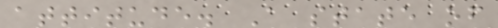attitude. A state of
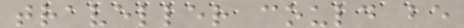traveller could be
